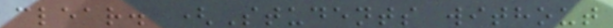clear. (Students without
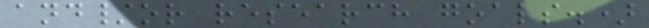and/or research goals.)
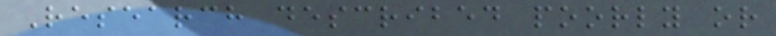Research described poorly or
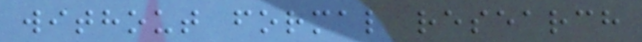without formal research
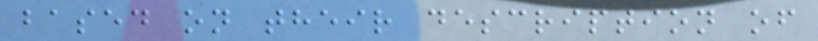based on their description of
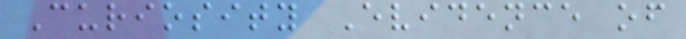Curiosity Evidence of
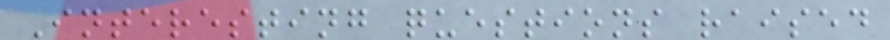Interesting questions raised
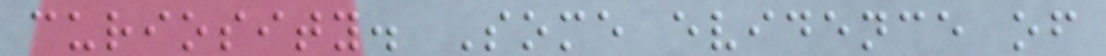curiosity. Some evidence of
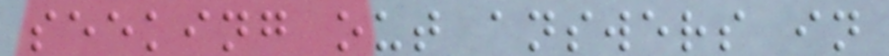seeking out answers in
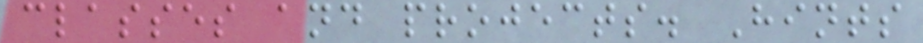classes and projects. Hints
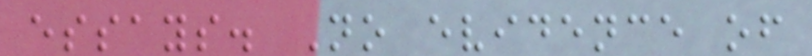essays. No evidence of
